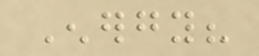Energy?
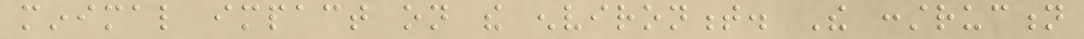minimal impact on the environment. The construction
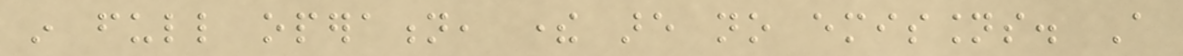in full operation, there are no emissions. A
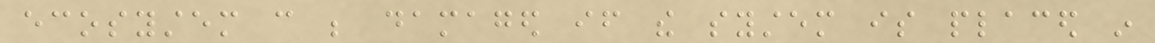ecosystem can be damaged if the system is placed in
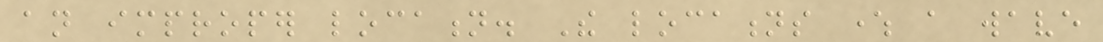an improper location. The locations where a wave
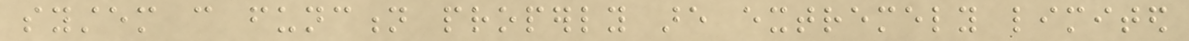system can function properly are extremely limited
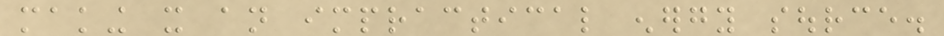making it an impractical energy source.
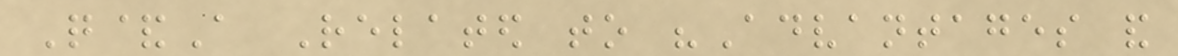Q&A Related to "Advantages and
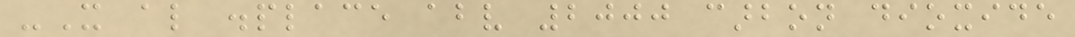-It also displace above 2000 carbon dioxide
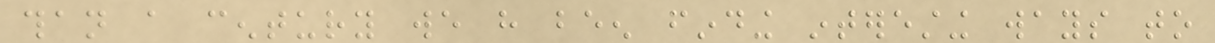than a century we have been finding interesting ways to
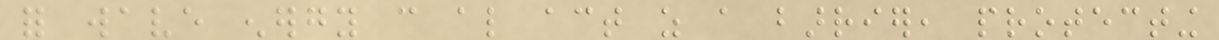for wave energy can also act as a barrier, protecting
